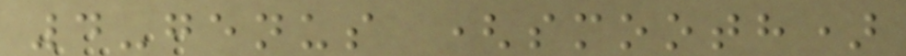4-genus (smooth)
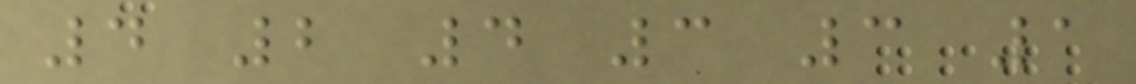4 2 4 3 3 1
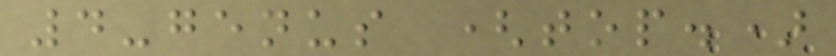4-genus (top.)
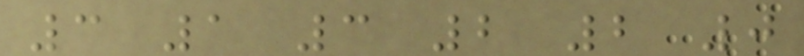3 1 3 2 2 0
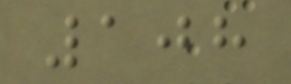108
